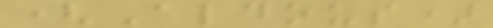(Aldous)
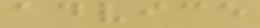advice
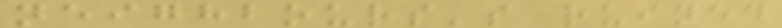neighbours's ruined
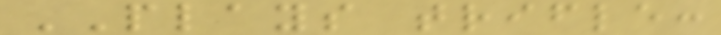PLAYS trifle:
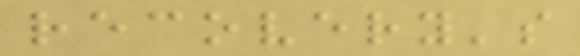recovery's
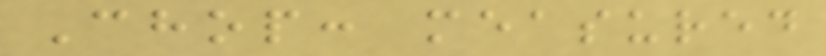Chop: measured
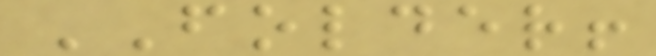FOLDER!
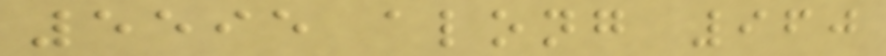5595 along 960
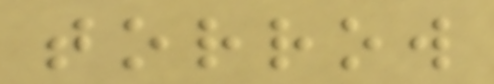torrow
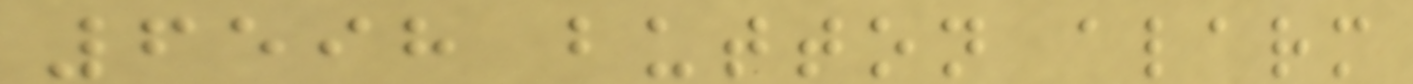6598 button alarm
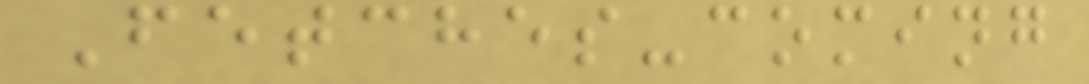Fetches-coming
